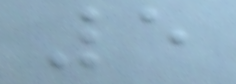5
